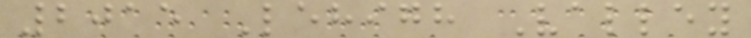2015 Lehigh Valley
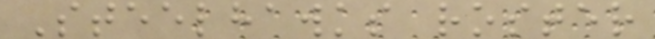Steelhawks roster
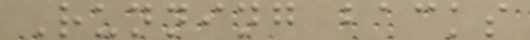Running backs
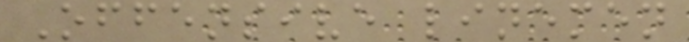Offensive linemen
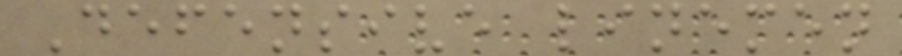Defensive linemen
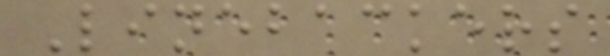Linebackers
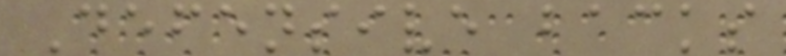Defensive backs
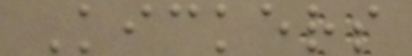Kickers
